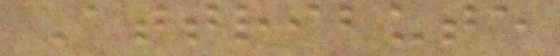Attribute
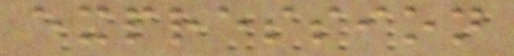expression
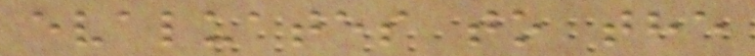evaluates to the
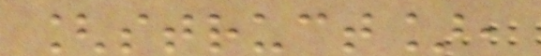[struct],
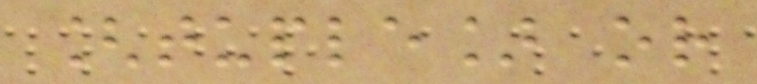[tuple] or
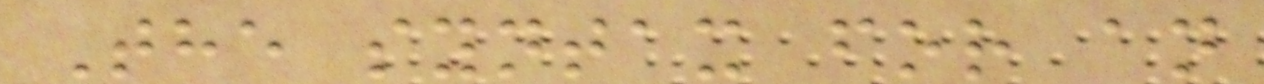The syntax for an
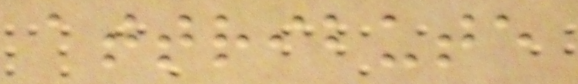attribute
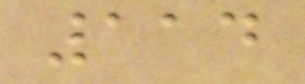114
